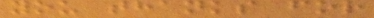you thanks for
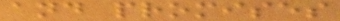and promises
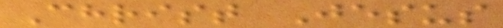Christ Jesus
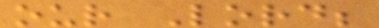our Lord;
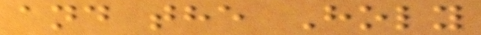and the Holy
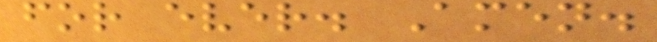for ever. Amen.
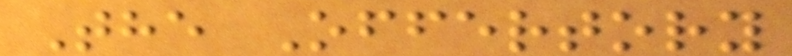The Offertory
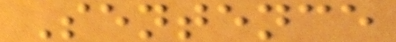Sentence
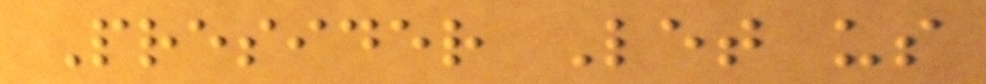Presider Let us
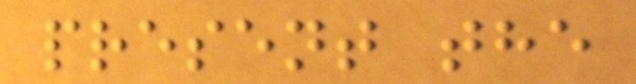present the
